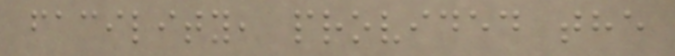facility, provided the
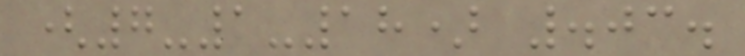(7-1-18) .03.
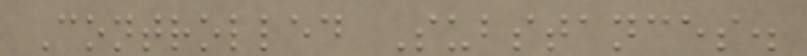Controlled Substances.
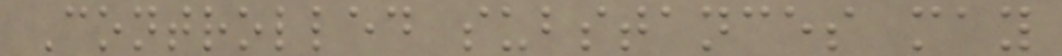Controlled substances may
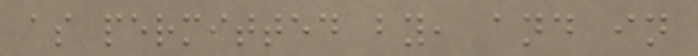as permitted by, and in
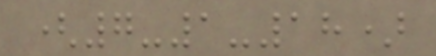(7-1-18)
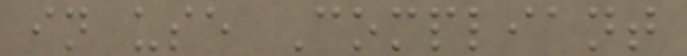in use Compliant
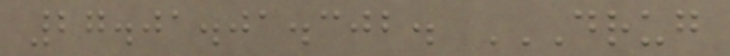27.01.01.302. DRUG
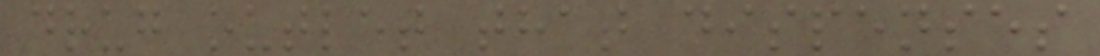drug outlet that dispenses
